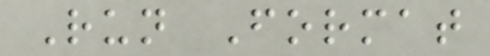Run Format
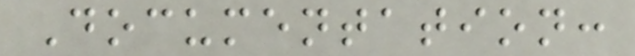Documentation:
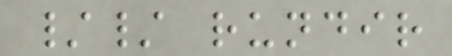// rundir
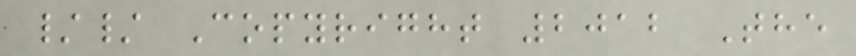// Copyright 2012 The
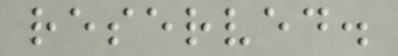reserved.
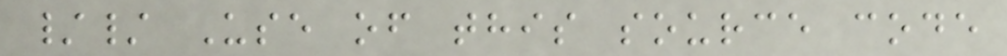// Use of this source code
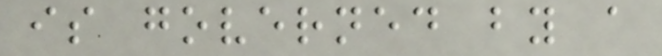is governed by a
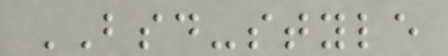BSD-style
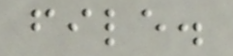file.
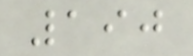190
